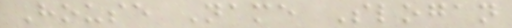House Name Slogan
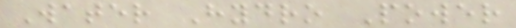Water Hydro Power
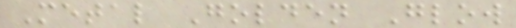Metal Golden Glow
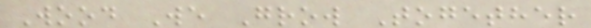Wood We Grow Together
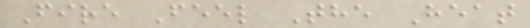Fire Feel The Heat
